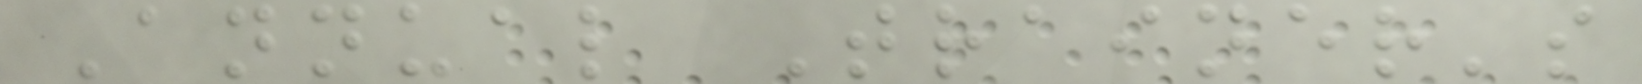Annual Trainer's
